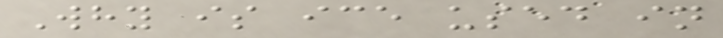Why is ice used in
